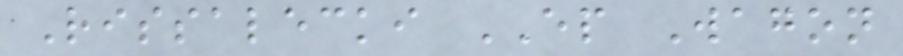Rissalecki EP Wagon
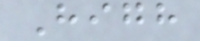High
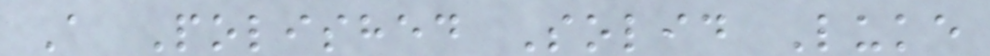A Polished Solid Luke
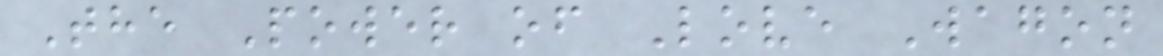The Power of Love Wagon
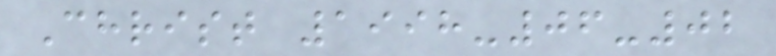Christ 1998-06-02
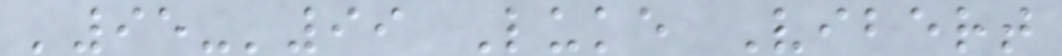'95-'99 Luke Vibert
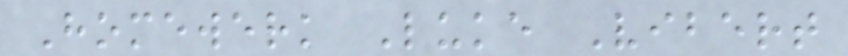Homewerk Luke Vibert
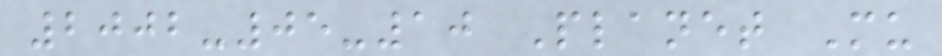2002-05-10 Planet Mu
